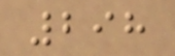298
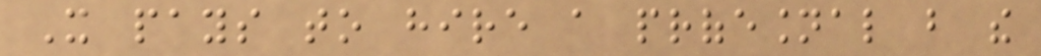It pays to hire a profesional but the
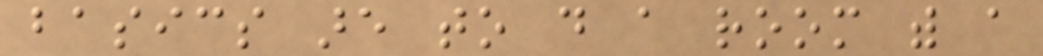basics are to do a room with a
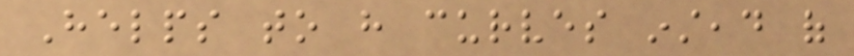Helps to have curves instead of
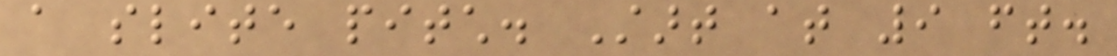a slite pitch. Start at 9 ft.
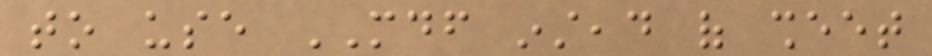to use MDF instead of sheet
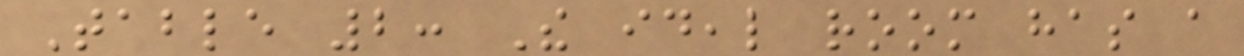Table 2: The ideal room has a
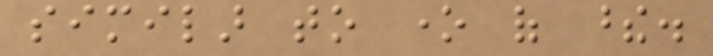similar to one of these.
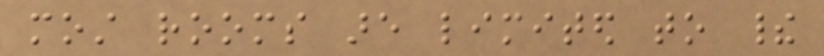most rooms are limited to their
